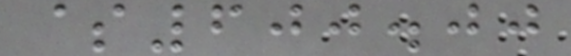$600.00
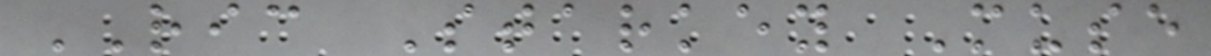RIC Starkey Muse
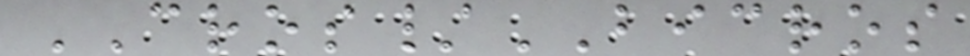CROS/BICROS
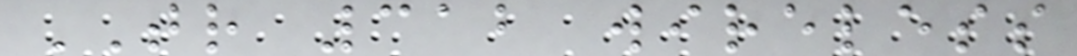TR 312 wireless
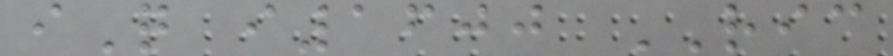iQ i1600 RIC
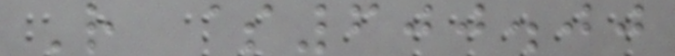R $600.00
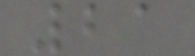21
